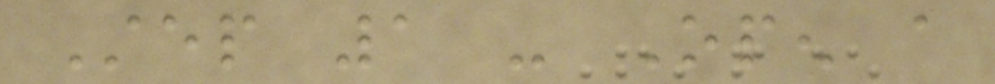Step 1 - Open a
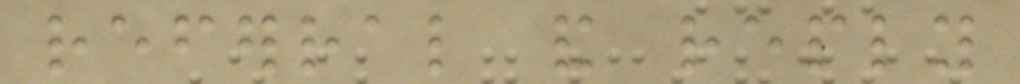referral and reply
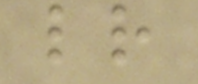letter
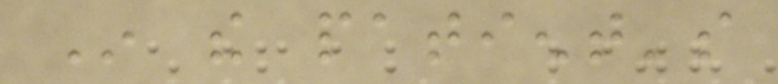In the patient's
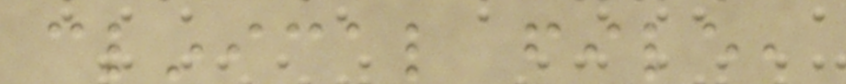clinical file,
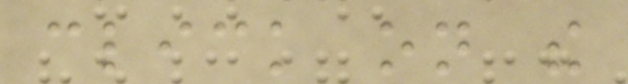click on the
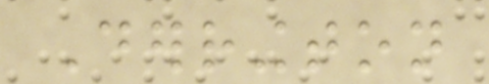Derrington
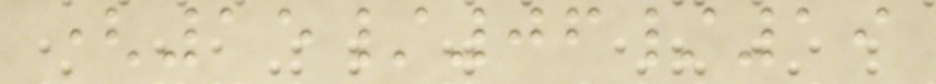(15/06/19
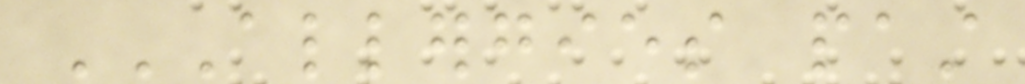ALLERGIES PAST
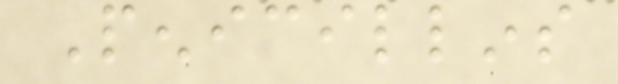Penicillins
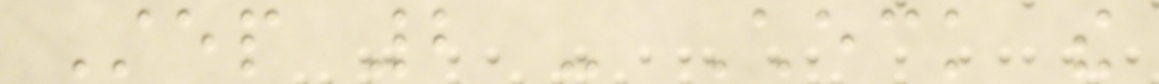Step 2 - Check the
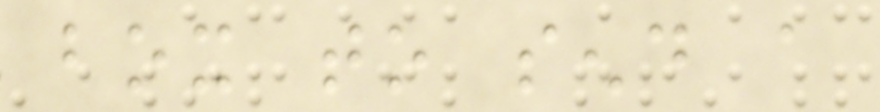box to send a
